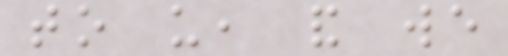to us, and we
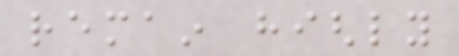remain highly
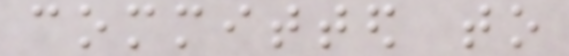committed to
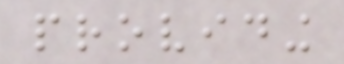providing
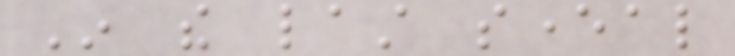In the last several
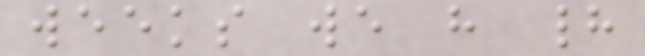weeks we have had
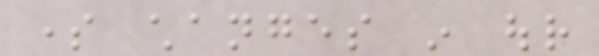some changes in our
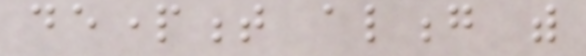department along with
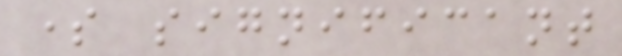some significant
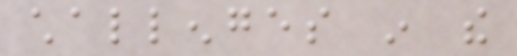challenges in the
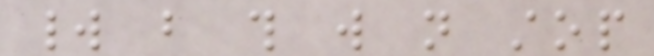world but this will not stop
